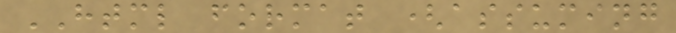HTML format (assuming
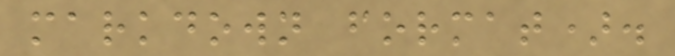markdown format).
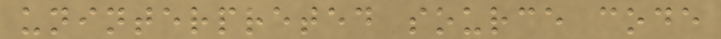uninterpreted source code
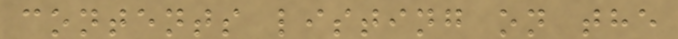contents listing on the
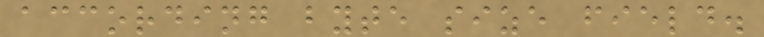according byte size field.
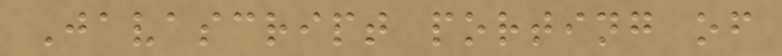Javascript porting of
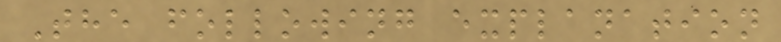The following explanation
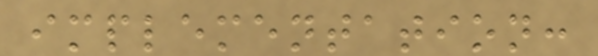implementation:
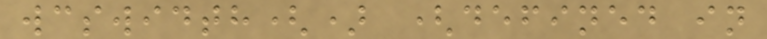wcswidth() (defined in
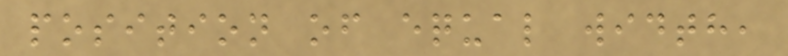position of equal width,
